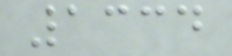1334
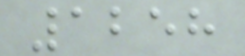1258
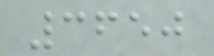3650
